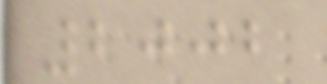2002
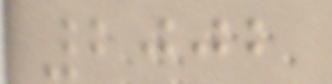2002
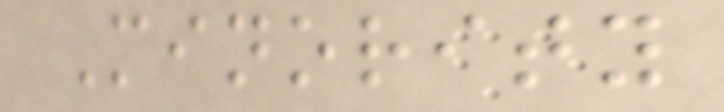Minority
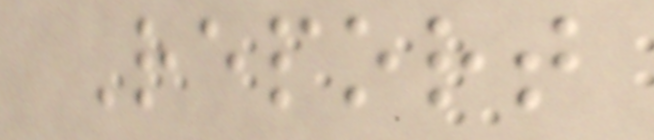Report
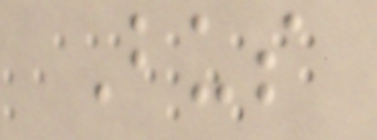Bus
